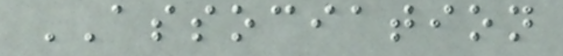ASSOCIATION
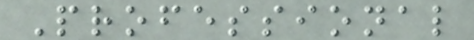Professional
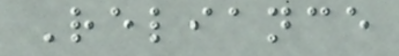Reliance
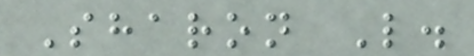Sharon L.
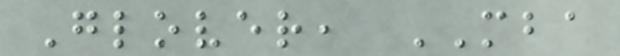Glover, MBA
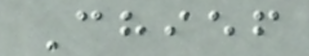Chief
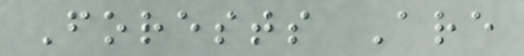Forests Are
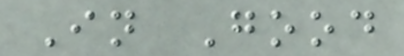In Good
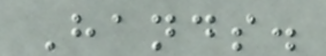Hands.
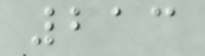213
